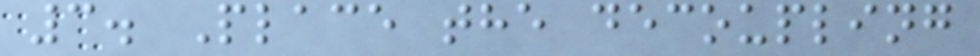3. Place the decoupling
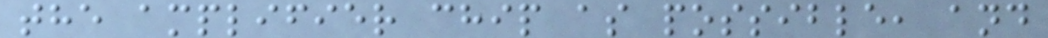the amplifier chip as possible, and
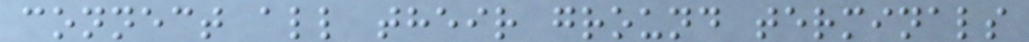connect all their ground terminals
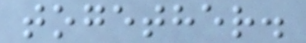together.
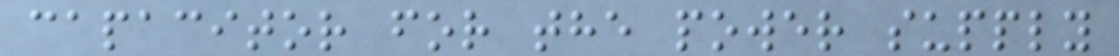capacitor for the power supply
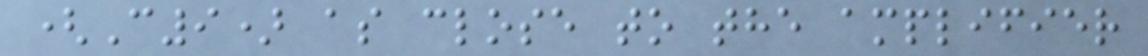(C9) as close to the amplifier
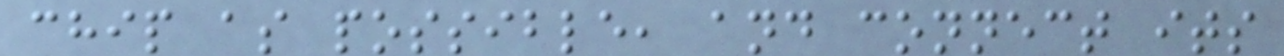chip as possible, and connect its
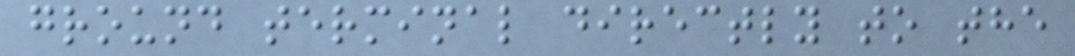ground terminal directly to the
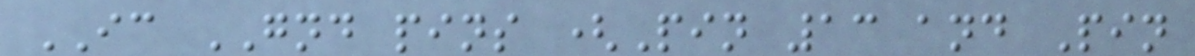IC GND pins (Pin 13 and Pin
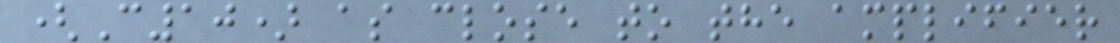(C10) as close to the amplifier
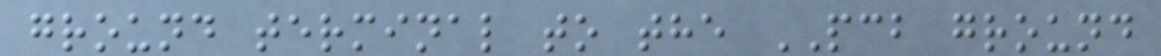ground terminal to the PCB ground
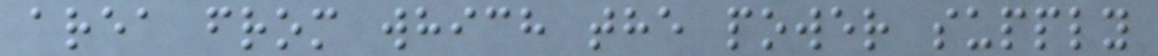area from which the power supply
